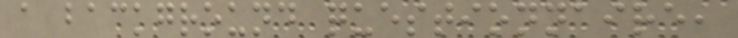a background questionnaire,
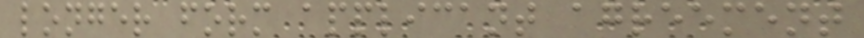longer form applicant agreement
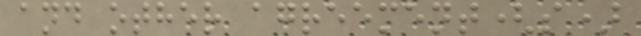and other agreement(s)
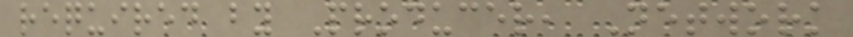required by Producer, Network
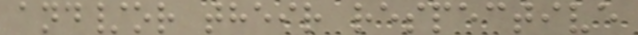and/or their respective
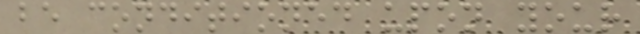be conditioned upon your
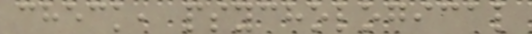check, psychological
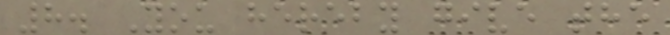8. You hereby give the
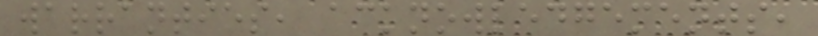warranties, acknowledgements,
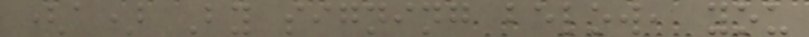(a) By signing below, you
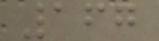167
